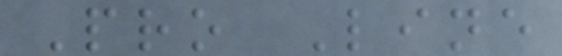Pro Line
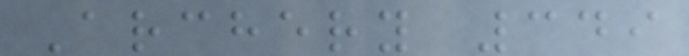Archery 349
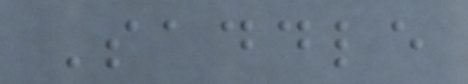Saddle
